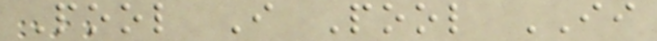Pool I Pool II
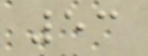53
